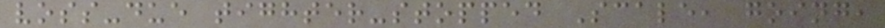voss-due tighter-stopped Scale, going,
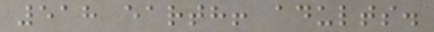518 earth! adults.
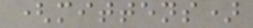(mittens)
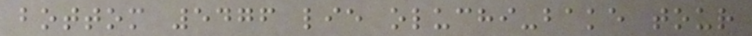bottom 5476 lie oluchi-bake tour
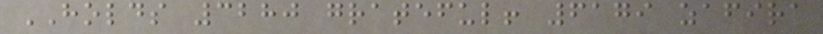HOLDS 3280 grateful! 6179 zafira
